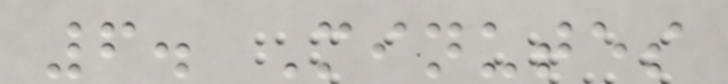6. Minutes
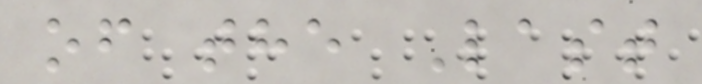of the Last
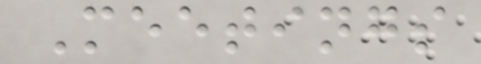Meetings
